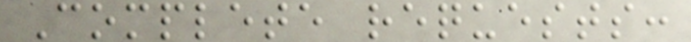Complete requests:
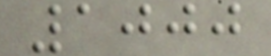1000
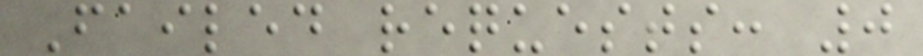Failed requests: 0
